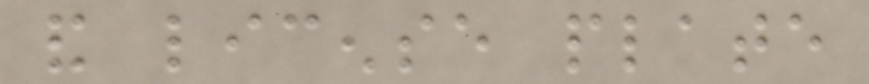and license plate
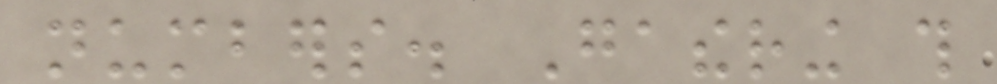numbers. Gathering this
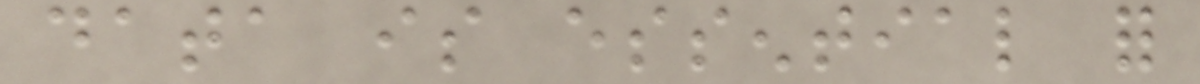data is essential for
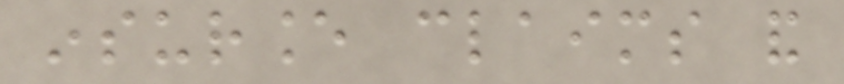insurance claims and
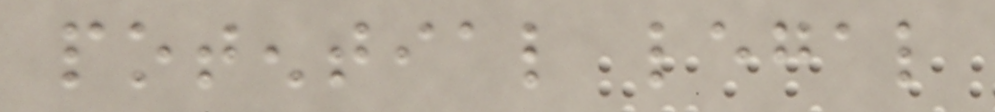potential legal
